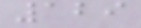129
